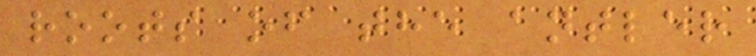roots of the antler
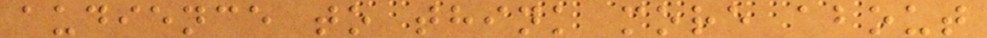audience to think more about
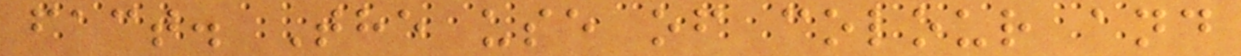fact. The use of colour and
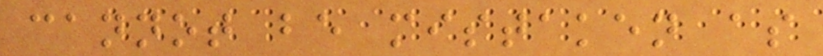cannot be mistaken as
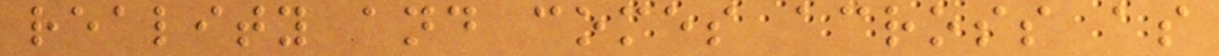reality and comes across as
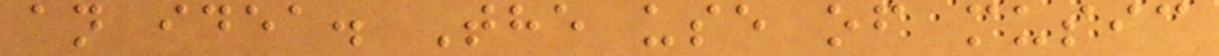an idea. The use of music
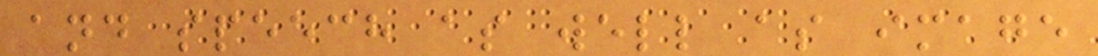and speech as well as image
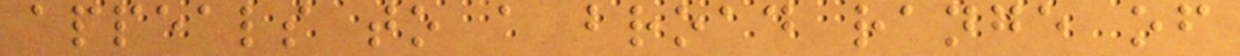appeals to a broad range of
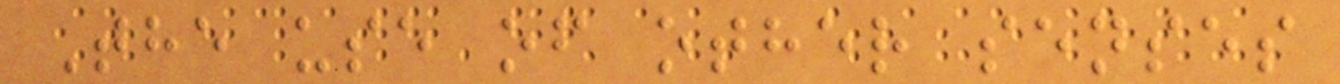The use of other senses
